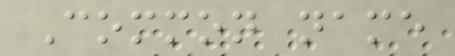Common name
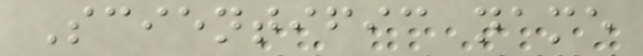Scientific name
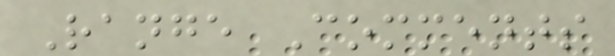Range Comments
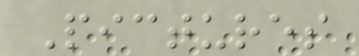Pictures
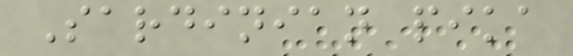Sardinian pika
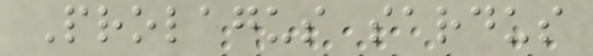Prolagus sardus
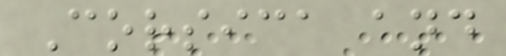Corsica and
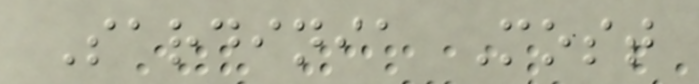Sardinia Most
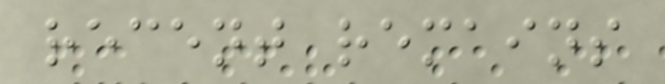recent remains
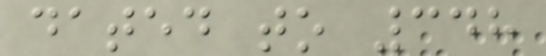dated to 348
